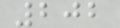202
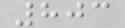803
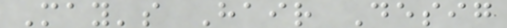May's Hair Desig
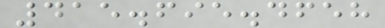415.695.4658
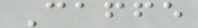Caffe
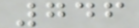746
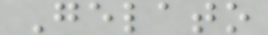Gelato
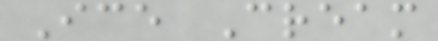Ice Cream
